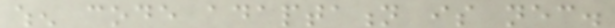when code adaptation is necessary.
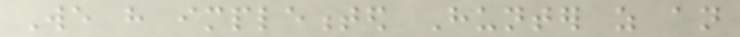We have implemented Hunter as an
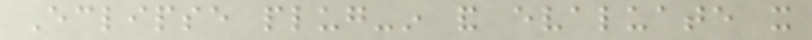Eclipse plug-in and evaluate it
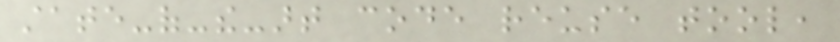state-of-the-art code reuse tool,
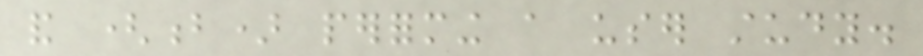and (b) performing a user study.
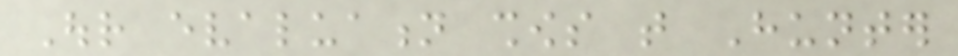Our evaluation shows that Hunter
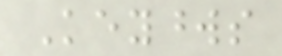Keywords
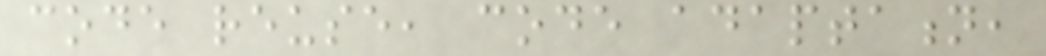code reuse, code adaptation,
